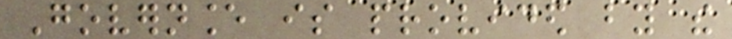Governance is provided by the
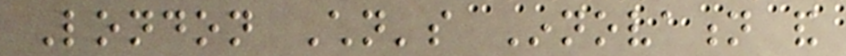London Children's Innovation and
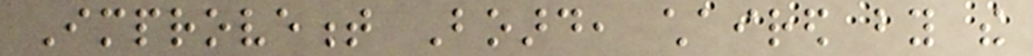Improvement Board, chaired by the
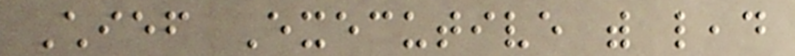Chief Executive with lead
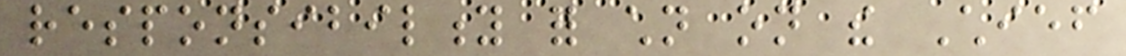responsibility for children on the Chief
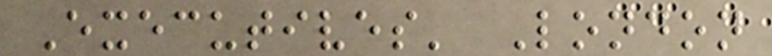Executives' London
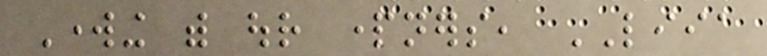Working with our partners, LIIA
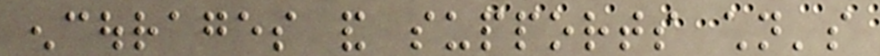encourages and supports children's
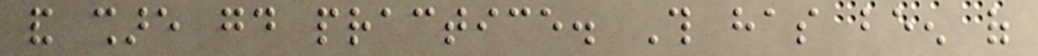and share good practice. This has been of
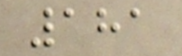181
